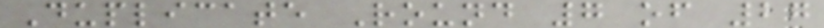Duplicate Round 7 of 27
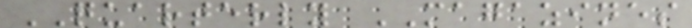QUARTERLY MAGAZINES
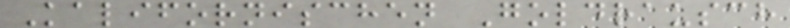Kalifornischen Goldrausch
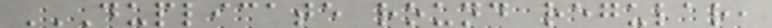DUPLICATE ROUND REGULAR,
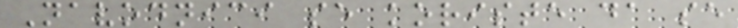Navodnici se koriste da se
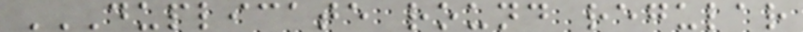DUPLICATE ROUND REGULAR
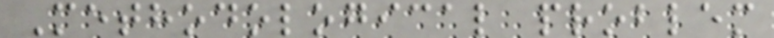Methodological problem
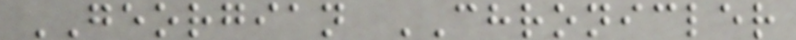GEORGIAN CHRONICLER
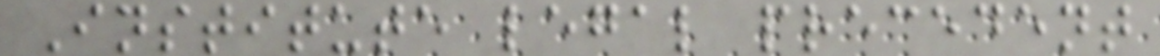Institute legal precedent
